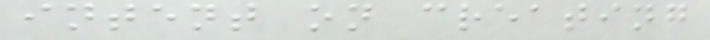intent on creating
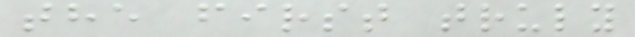the first truly
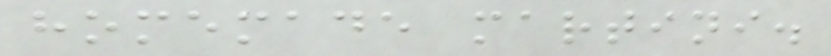homemade martini.
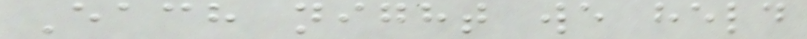Each night we held
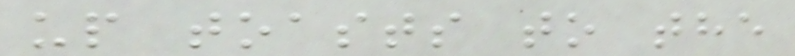up toasts to the
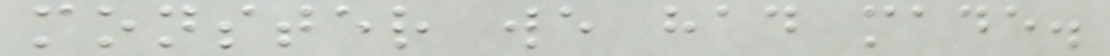monster we had made.
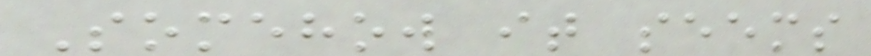Somehow it seems
